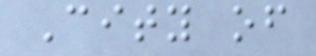City of
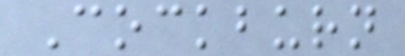Cockburn
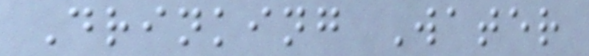Drinking Water
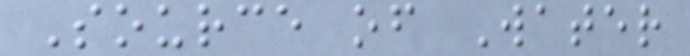Source of Water
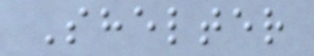Shelter
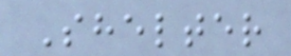Shelter
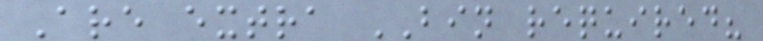Are extra BIN required?
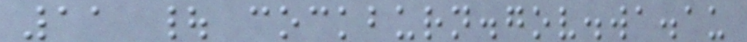11 | cockburn.gov.wa.au
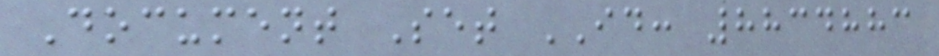Document Set ID: 8834883
